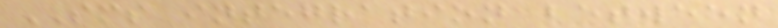SMS integration between
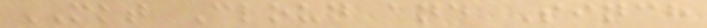MKT Cloud and Sinch
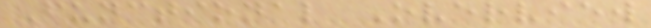Functional Overview
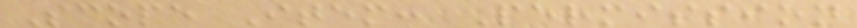Scope Item: Permission
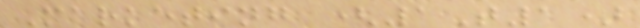Marketing (1T1)
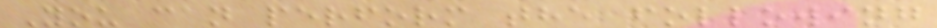You can perform the following
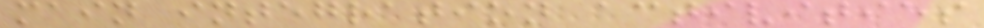main integration activities
